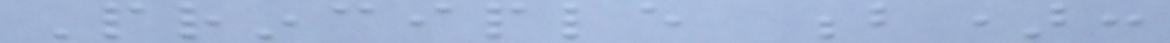Principle b):
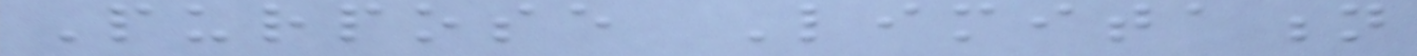Purpose Limitation
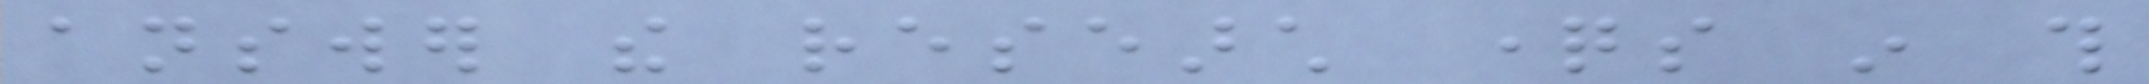answer the research questions in this
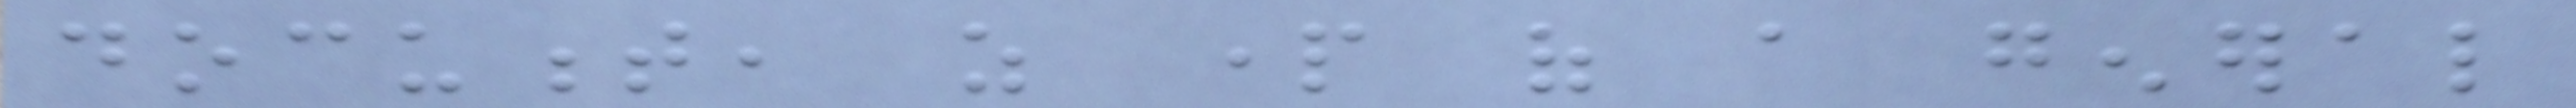document, as part of a general
